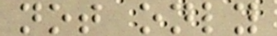not only
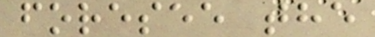foresee the
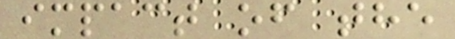impact of the
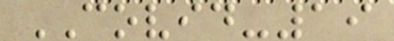COVID-19
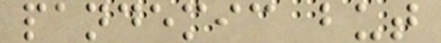pandemic but
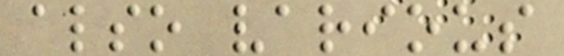also various
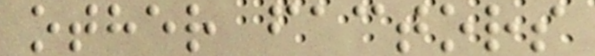other factors
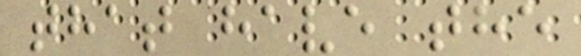that have the
